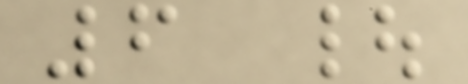6 |
